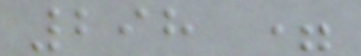298 =
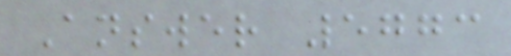Answer 5773
